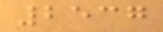2537
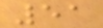51
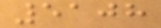5108
